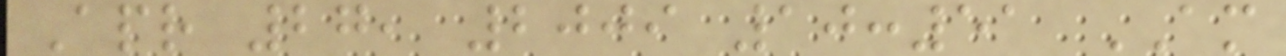Apr 27, 2009 10:51 AM
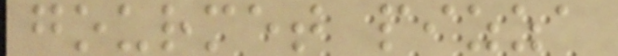gourmet pizza
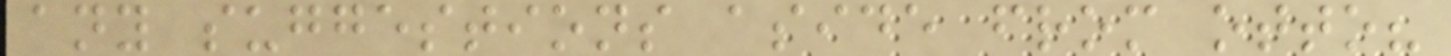any suggestions aside from otto?
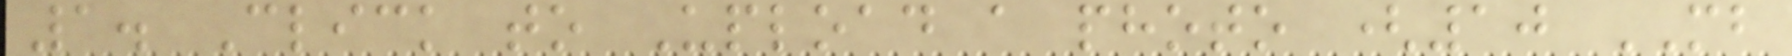1. Click to Upload a photo (10 MB
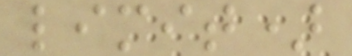limit)
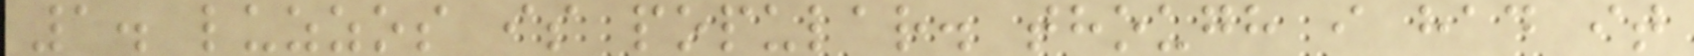1. luzzos is popular. though i had it
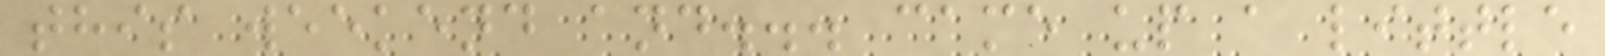this weekend and... came up a little
